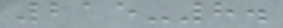215-8.
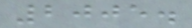2005.
